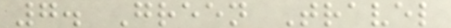7. Green Travel
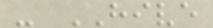- HIVE
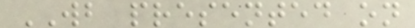WB presented on
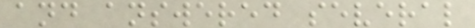and answered several
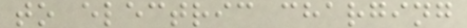to electric charging
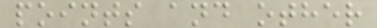points and other
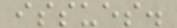issues.
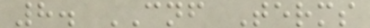8. CNF Terms
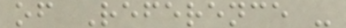of Reference -
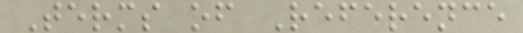Terms of Reference
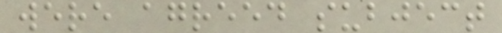were agreed subject
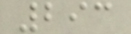293
